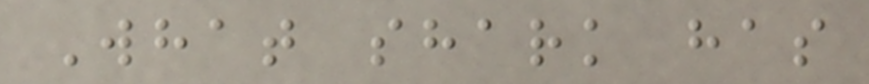What shark has
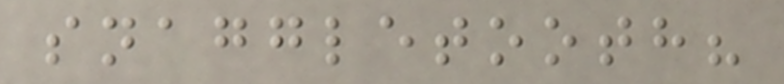snaggletooth?
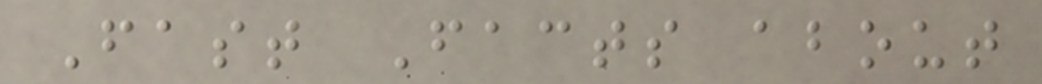Fast Facts about
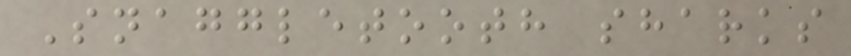Snaggletooth sharks
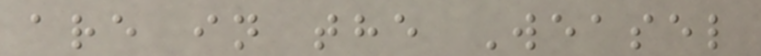are in the Weasel
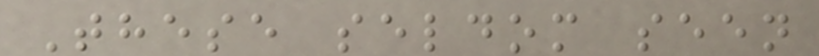These seldom seen
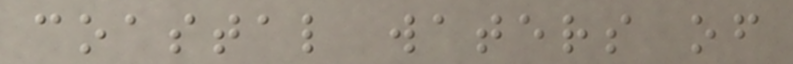coastal waters of
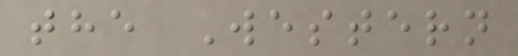the Western
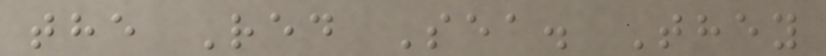the Red Sea. They
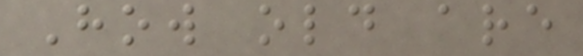How old are
